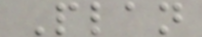Plan
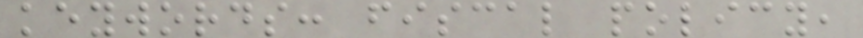keywords: fiscal policy,
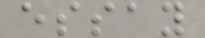essay
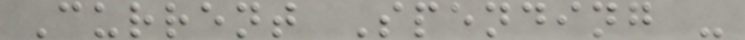Current Spending -
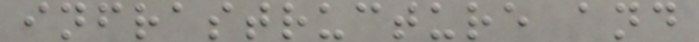infrastructure and
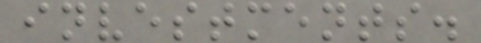investments.
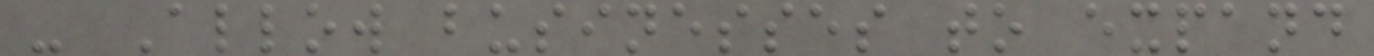- Allow businesses to expand
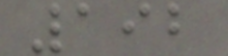192
